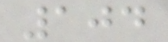104
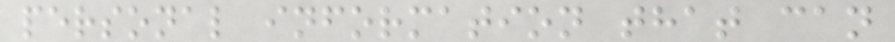personal information that can
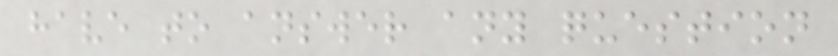have to answer any question
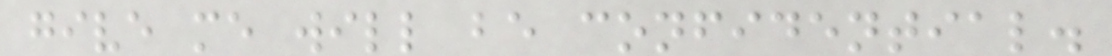give me will be confidential.
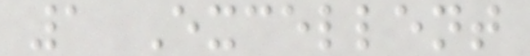1 Excellent
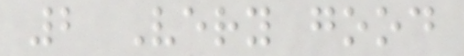2 Very good
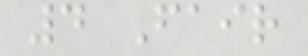4 Fair
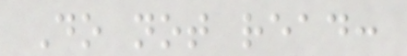Do not read:
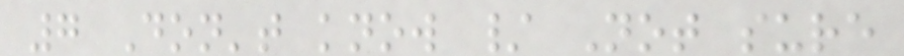7 Don't know / Not sure
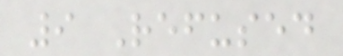9 Refused
